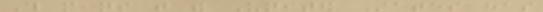This means that the United States has
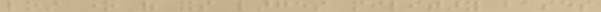lost one of its largest military bases
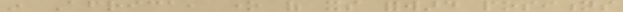in Africa, one of its forward positions
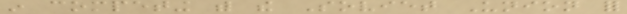in competing with the Soviet Union for
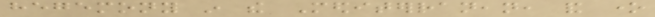hegemony in the Mediterranean, and one
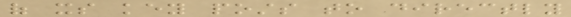of its key posts to directly
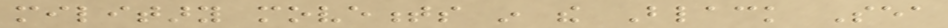military movements in the Black Sea
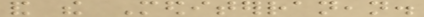and the Mediterranean.
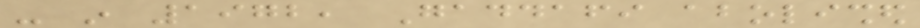- in 1972, Gaddafi abolished
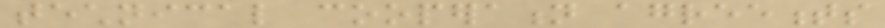technical cooperation agreements
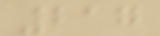217
